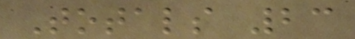Totals 23
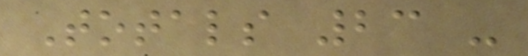Totals 23 -
